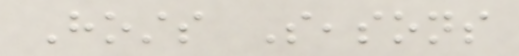Hosts Seasons
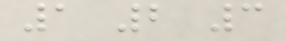1 2 3
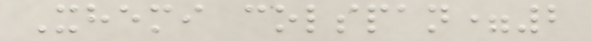Xhemi colspan=2
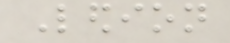Ledion
